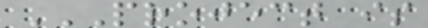PROJECT IS
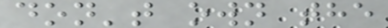don't own the
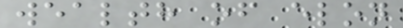wealth of elon
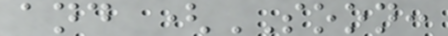and (SOON:
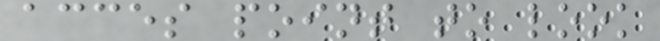acces point to look
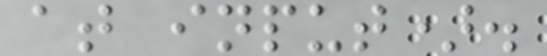at input).
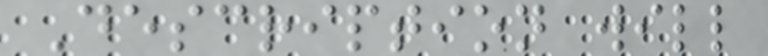Description will
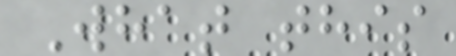What this
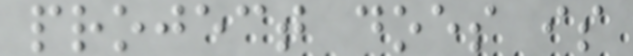project does is
